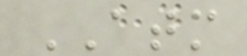ATM
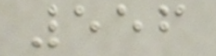556
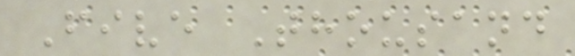Five Thousand
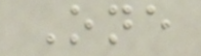One
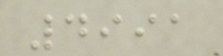4991
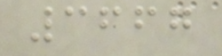3667
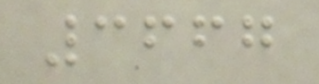3667
